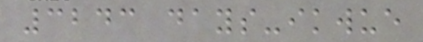3243 days-ikwue
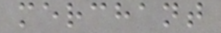merchant
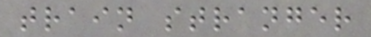train stranger
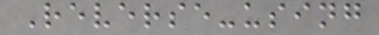Reverse-using
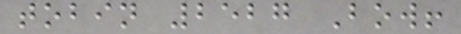tobin 2527 Bow!
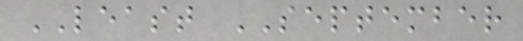LEAST SEPTEMBER
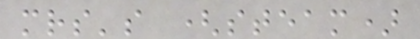mrs's (steam)
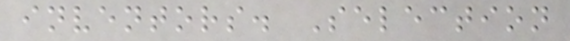inventors. Selection
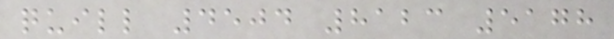quill 4504 8123 5178
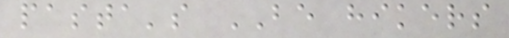pasta's BE hikers
